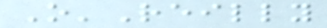O'Reilly
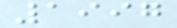1997
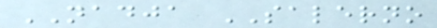NADJA SALERNO
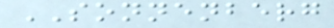SONNENBERG
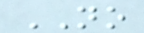NO
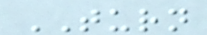TURN
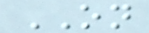ON
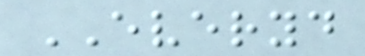EVERYD
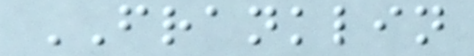FRANKLIN
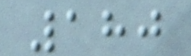180
